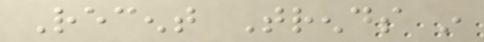Recent Trends in
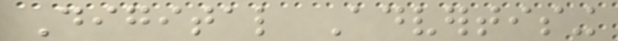Digital Advertising
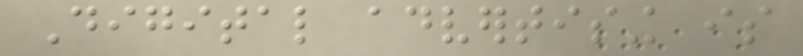Digital advertising is
